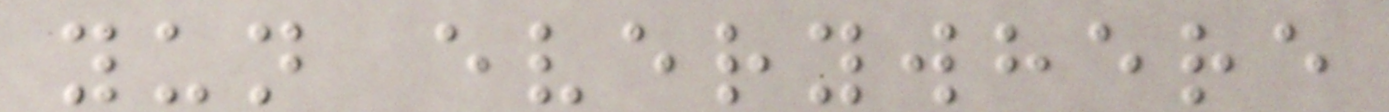yun everywhere
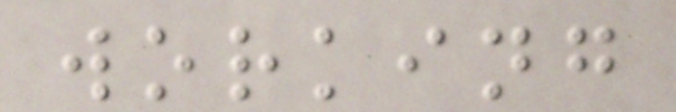working
